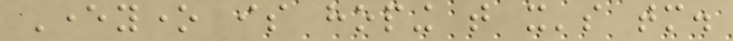Everyone is hoping that it's tomorrow.
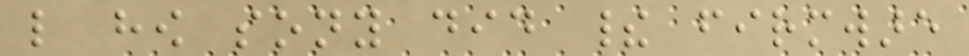like how sony did their firmware
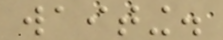waiting.
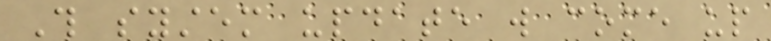This system update will come up
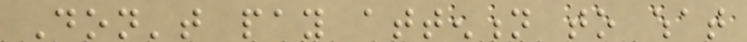Don't pay attention to what
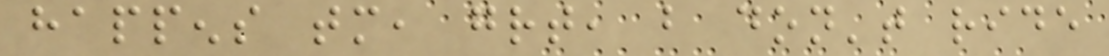happens tomorrow, great, but don't ride
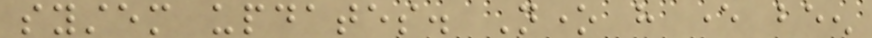system updates. None have ever been
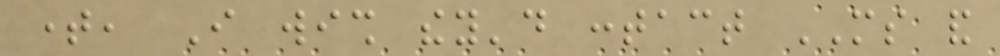time, I wish they'd contact MS and
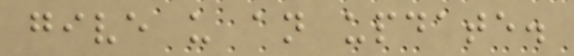give us an update.
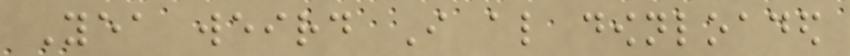Yea weird I also downloaded
